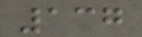137
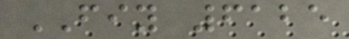FIY 6125
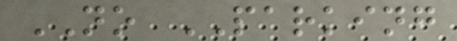NO PARKING
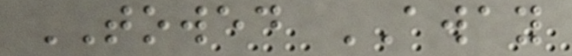TOWED AWAY
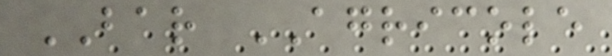BAR AGRICOLE
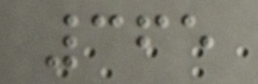365
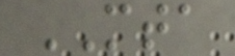MTA
